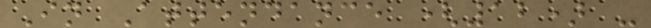In Attendance (12) -
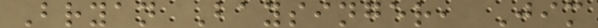Bryan Baysinger, Jim
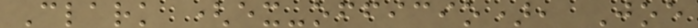Clark (ex-officio), Joe
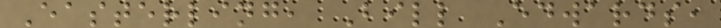Easterling, Bill Edwards,
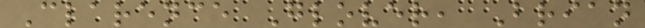Clarence Glover, Brian
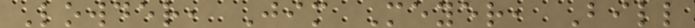Lowder, Jim Meyer, Bill
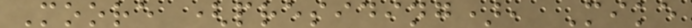Moore (presiding), Mike
